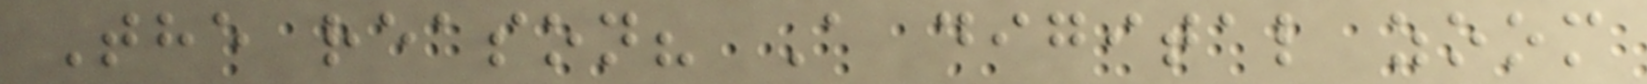The reason? A digital zoom
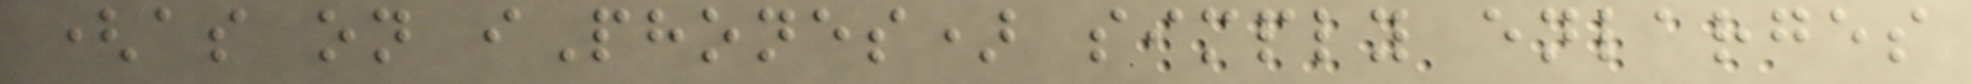(as on iPhones) simply enlarges
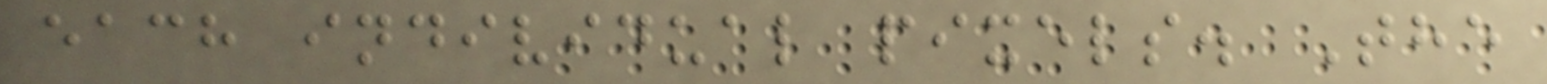each individual pixels. The
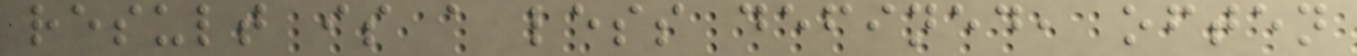result is a less defined, often
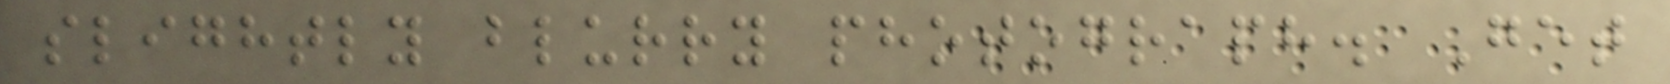slightly blurry photograph. Get
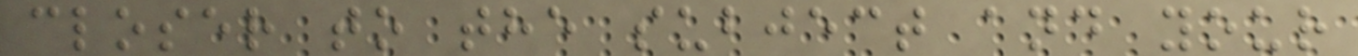closer to the subject and your
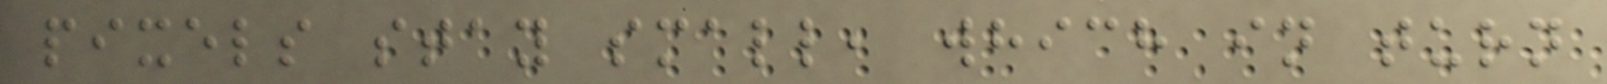pixels stay small, which in turn
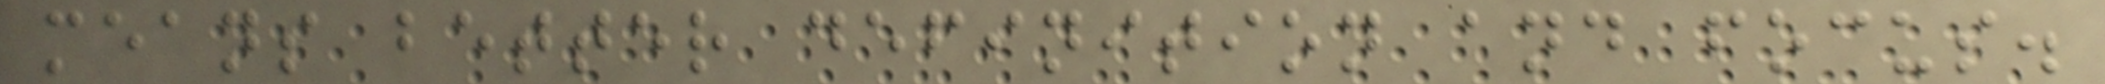means better definition and focus.
